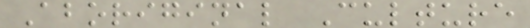Aboriginal Culture
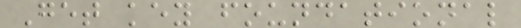Get key foundational
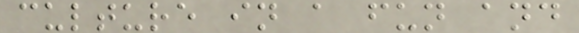culture in a fun and
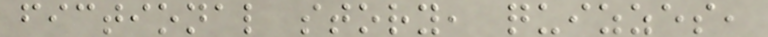fictional story, quizzes,
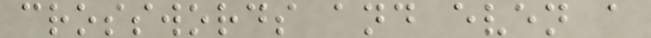crosswords and even a
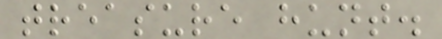treasure hunt.
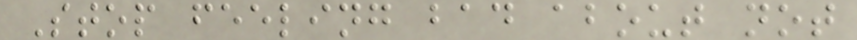Stop feeling bad about not
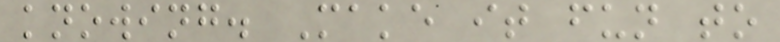knowing. Make it fun to
